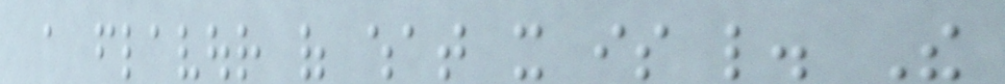a flavour of what it is like. The
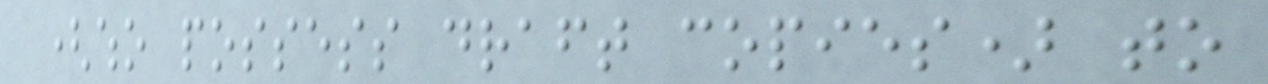(who possess draft copies) to
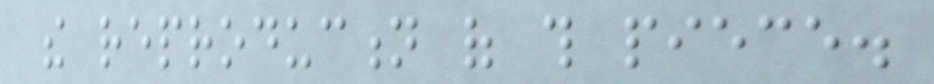the reproduction of this piece.
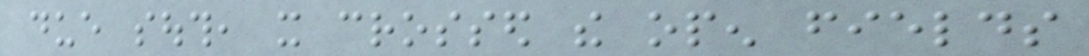due south, it crossed the open fields
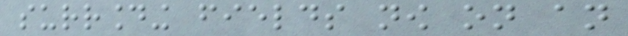surrounding fields now on an
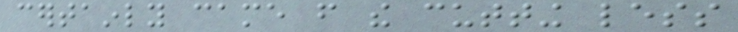certainly came from the cutting less
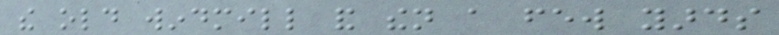the old windmill and then a few yards
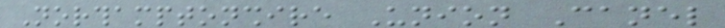Northamptonshire Union Canel
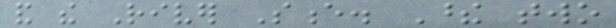and the River Sence. These two
